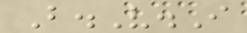B.V.I
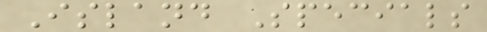Island Specials
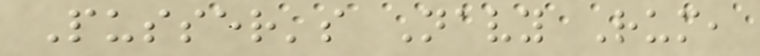Pusser's Navy Rum,
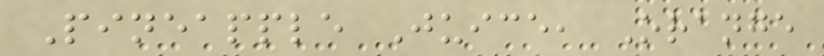Pineapple Juice, Orange
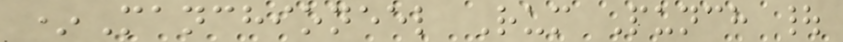*Manchioneel Rum Punch |
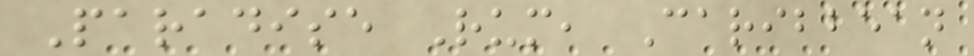Paradise Rum, Caribbean
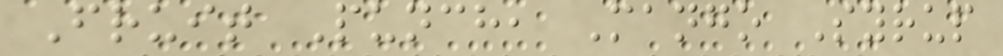Fruit Punch, Mango Syrup
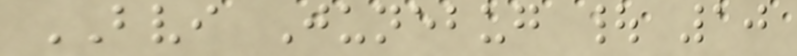BVI Junebug | 10
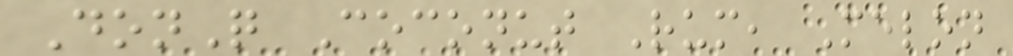DonQ Coconut Rum, Melon
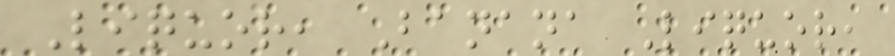Liquor, Banana Liquor,
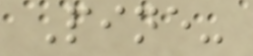Pine-
